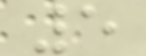5
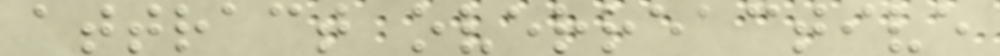attract overreactive
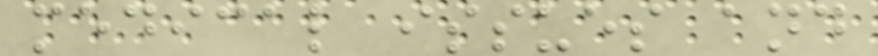medical issues and
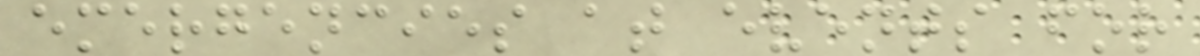emergencies at events for
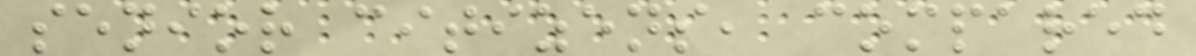senior citizens, compared
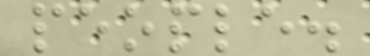people.
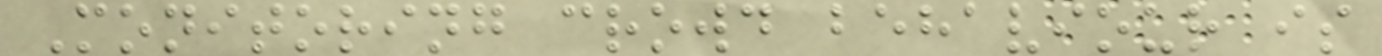Monitoring crowd behaviour is
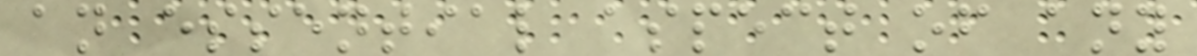an essential aspect of any
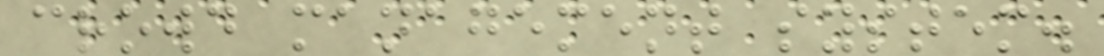crowd management system.
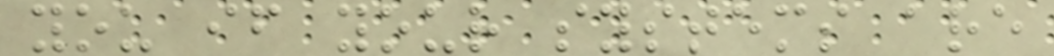you if your systems are
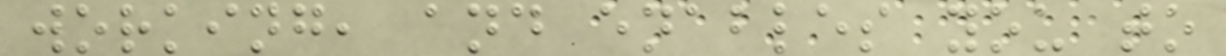working, and enables you to
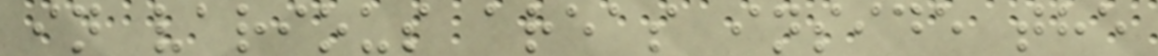in various areas inside the
